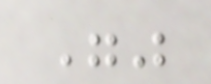""
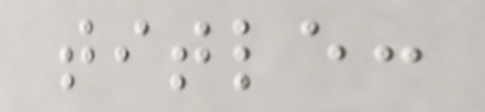title:
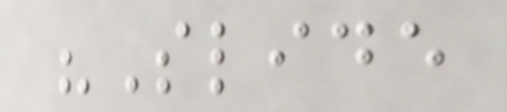"Slide
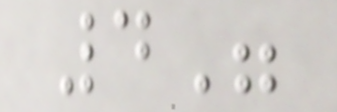4"
